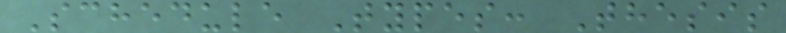Schedule Types: Thesis
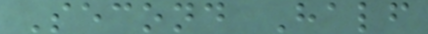Second Half
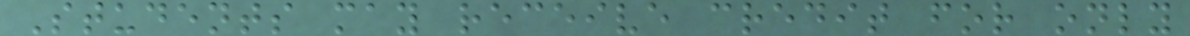Students may receive credit for only
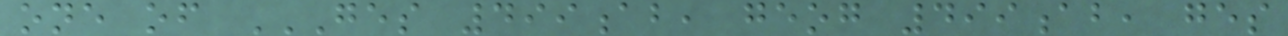one of GES 499AB, GEOG 499AB, GES
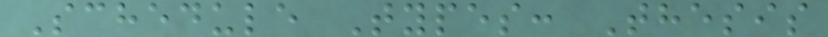Schedule Types: Thesis
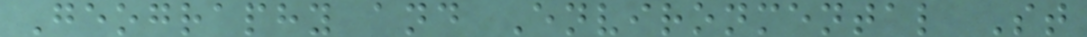Geography and Environmental St
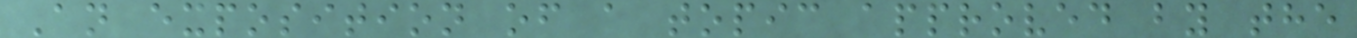An exposition of a topic approved by the
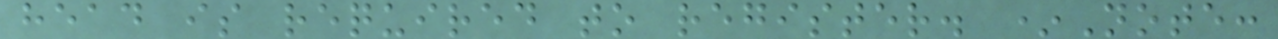head is required to register. *Note:
